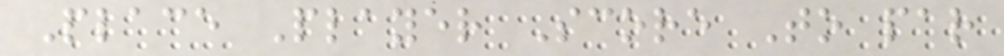Place Player Score To par
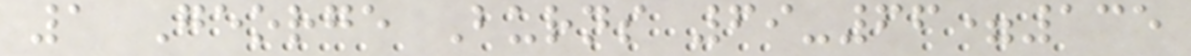1 George Burns 69-66=135
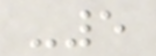-5
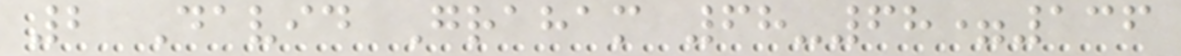2 David Graham 68-68=136
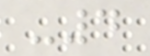-4
